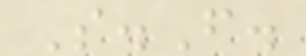S.F.
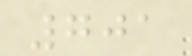701
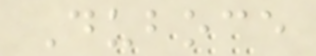Duboce
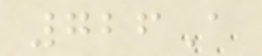726A
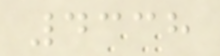4338
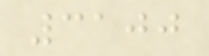3100
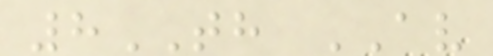8TH AV
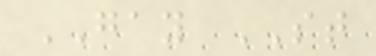GAY ST
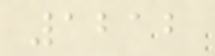1212
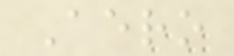Aero
